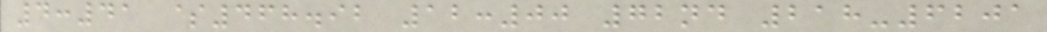4:41 $468.92 12:00 72nd 218-6201
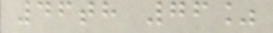46th 76%
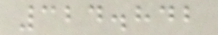324.842
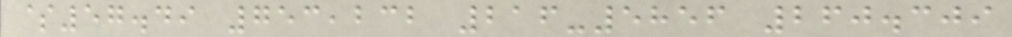$57.49 753,232 216-5856 260.309
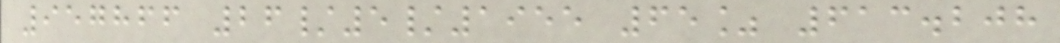957866 26/5/1955 65% 613.208
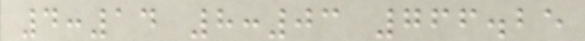4:14 8:03 766.25
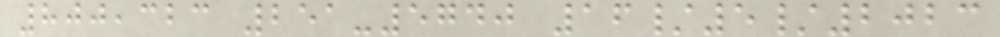800,323 251-5740 16/5/2023
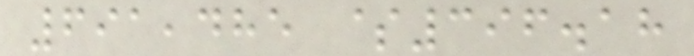691,485 $396.18
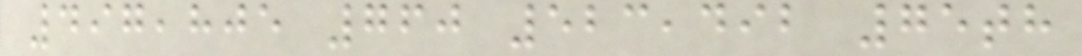497,805 760 523,492 75th
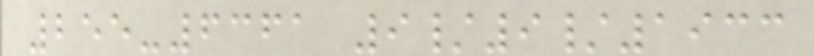255-6361 9/9/1933
